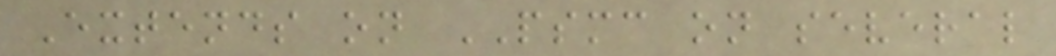Extends on PSMC on several
